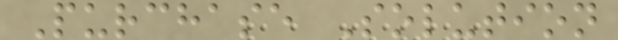Purchase Solution
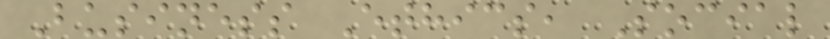Business Ethics, Social
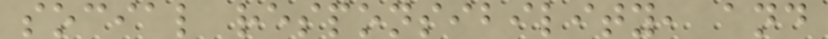social responsibility, and
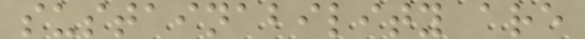sustainability are
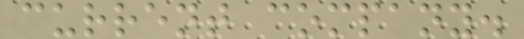current company.
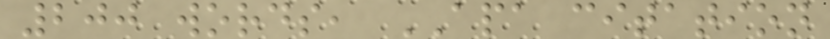200 words, APA citation
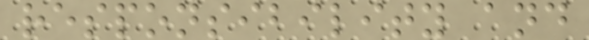responsibility and
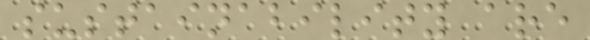sustainability are
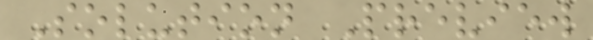Solution Preview
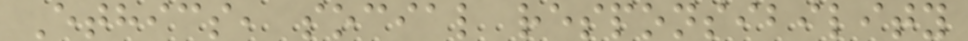Ethics, social responsibility
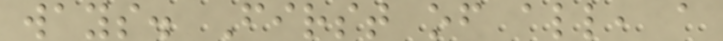ways. First of all, a
